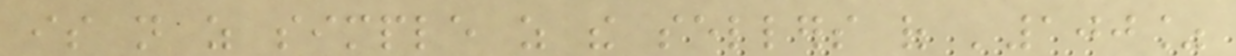is not as simple as the sellers of '100%
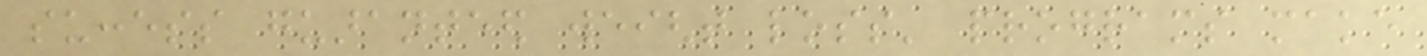success guaranteed weight loss' programs make
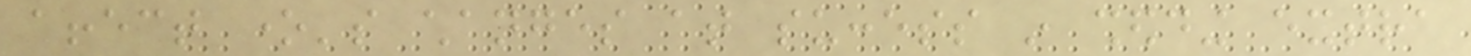affect one's changes at success in shedding extra
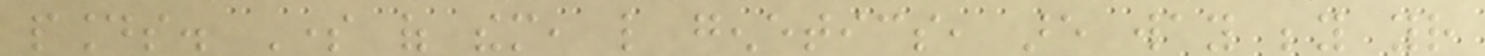pounds. Some of them, like genetics, are way beyond your
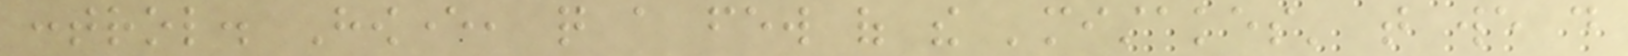control. However, quite a few of the 'mistakes' that we do
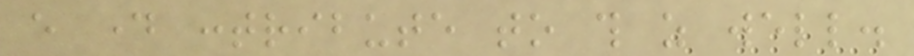every day contribute to this as well.
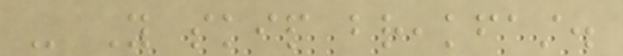- You skip breakfast.
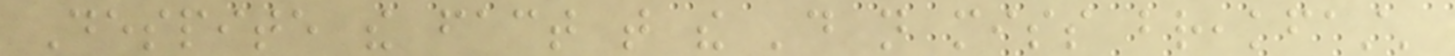Despite the fact that the 'do not miss breakfast'
